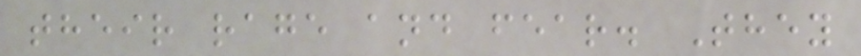their rage and fear. They
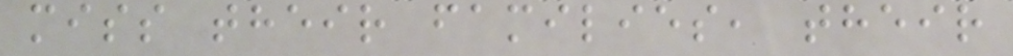miss their families, their
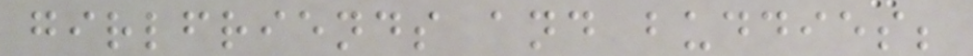girlfriends and buddies;
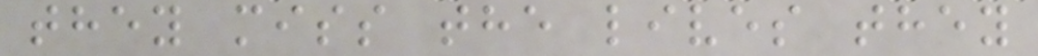they miss the lives they
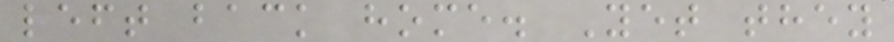left back home. Yet they
